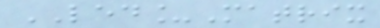LED_Matrix
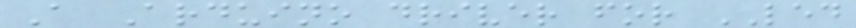A Arduino driver for LED
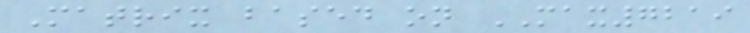Matrix based on MAX7219
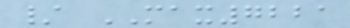/ MAX7221
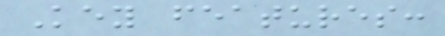Key features:
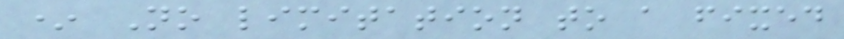* No limitation to a fixed
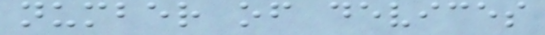number of devices
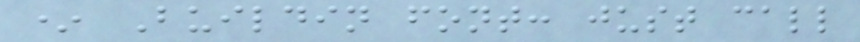* Buildin font: just call
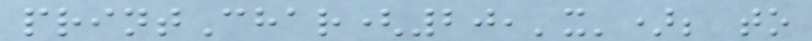printChar(20,'x'); to
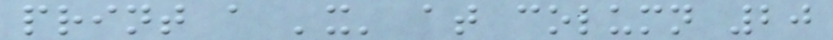print a 'x' at column 20
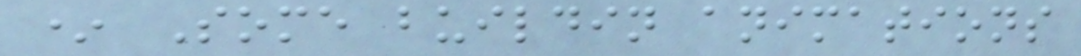* Some buildin animations
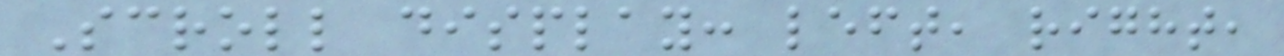Scroll display: left, right,
